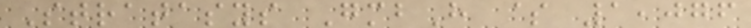Stratasys GmbH $ 1,076
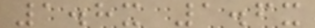1.8x 1.6x
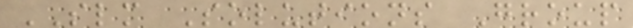SLM Solutions Group
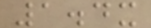1.4x
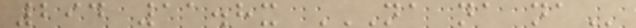294 11.8x NA NA NA
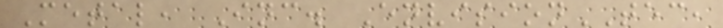Metal, Inc. EnvisionTEC,
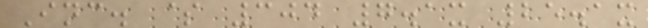Inc. $ 304 7.1x 25.1x
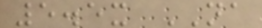5.5x NA
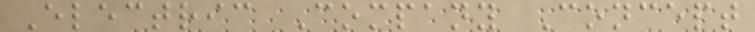Electric Company Concept
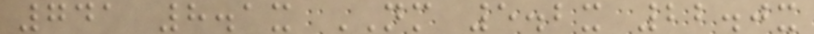741 8.1x NM 5.2x 22.0x
